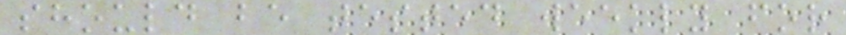should be tested weekly for
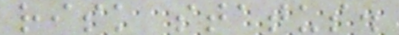risk status.
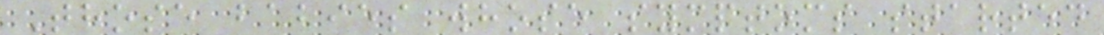Those babies whose symptoms started
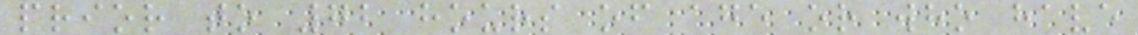prior to 72 hours of age or who have
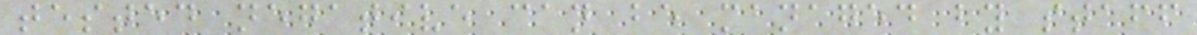tested negative can be managed by staff
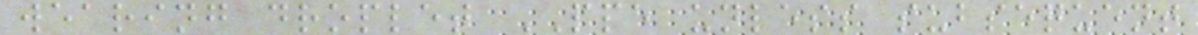wearing droplet PPE unless subsequent
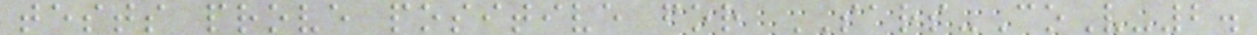tests prove positive for SARS-CoV-2.
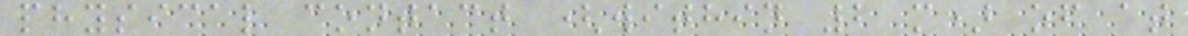physical contact (within 2 m) of at
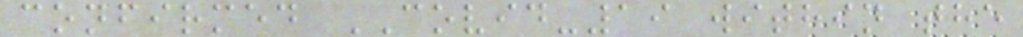confirmed COVID-19 within the
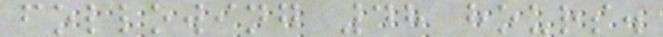following 48 hours.
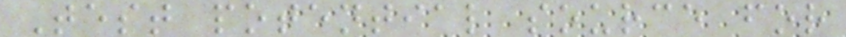Test potential source for
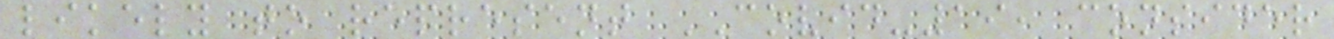likely to represent COVID-19, consider
